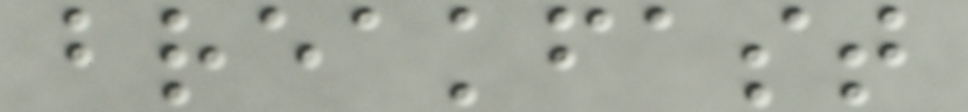breakfast
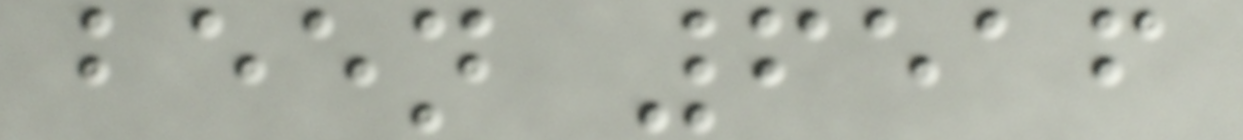been 6516
